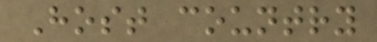Host country
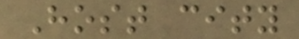Host city
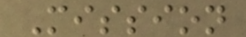Mission
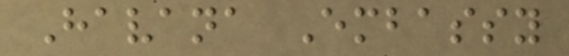Havana Embassy
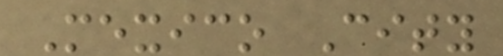Mexico City
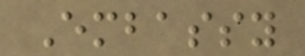Embassy
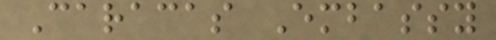Caracas Embassy
